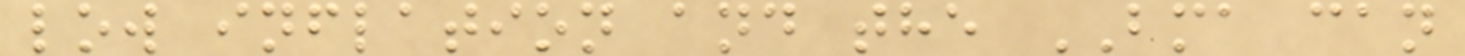low inflation and the BMA can
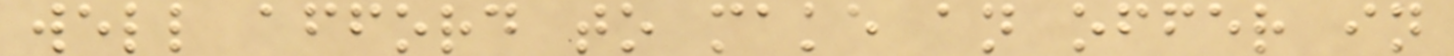well afford to make an offer in
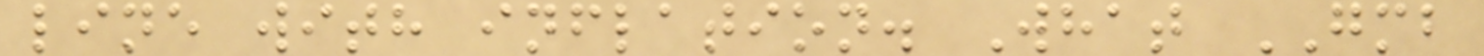line with inflation. What GMB
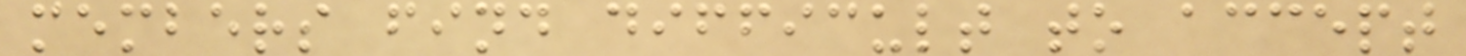members find difficult to accept
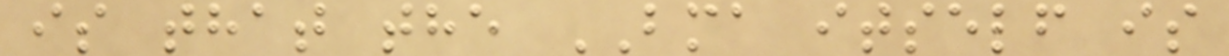is that the BMA itself is
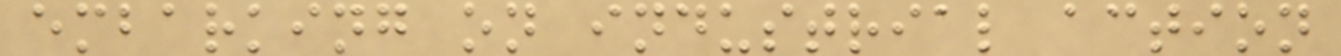embarking on industrial action
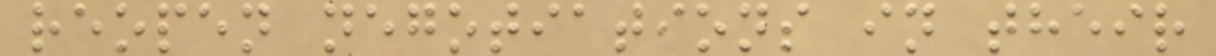reopen negotiations in their
